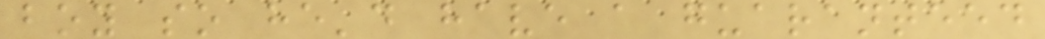boy so he'd have a guaranteed
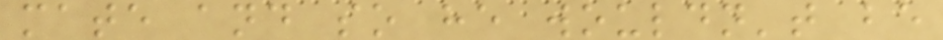mate and so he wouldn't be
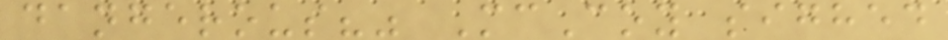dangerous?" McCoy sighed
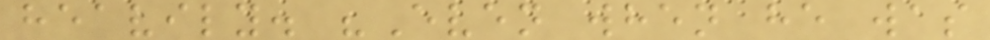heavily. "Even when he was
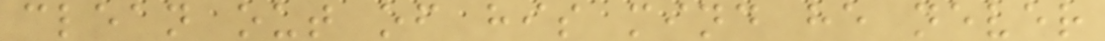clean out of his mind he never
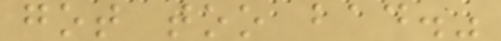got too bad."
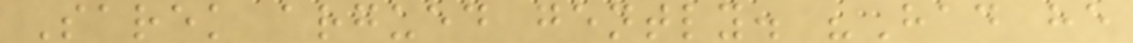Sarek argued gently. "Had he
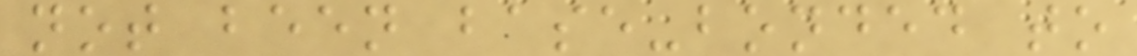not been base-bonded to
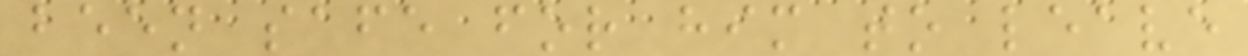been safe for him to leave
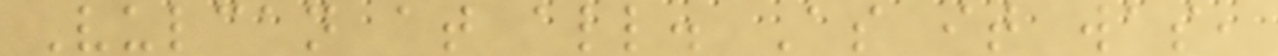Vulcan at all. As it was,
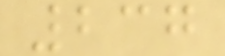237
